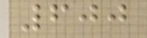600
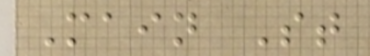Main St
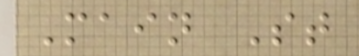Main St
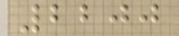2200
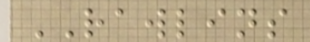RAWLINS
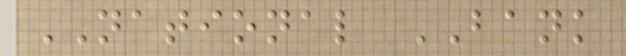NATIONAL BANK
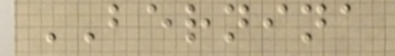BERNINA
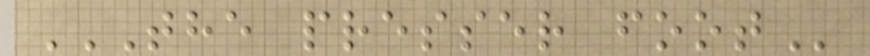THE PRESSER FOOT
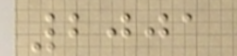2001
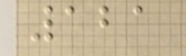121
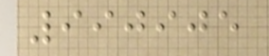990905
